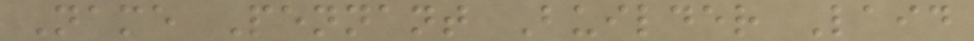Name Pennant Builder Laid
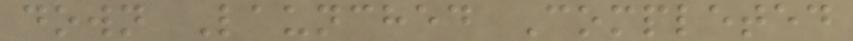down Launched Completed
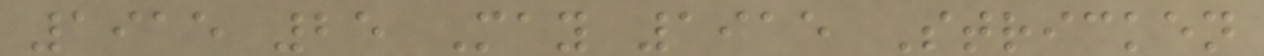1915 25 May 1915 Stricken
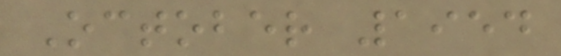October 1954
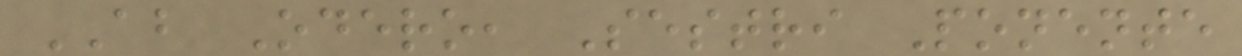AB Odero, Sestri Ponente
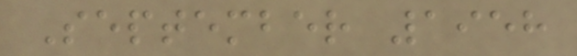September 1958
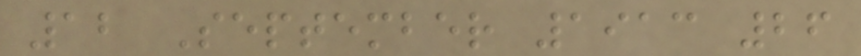12 September 1913 26
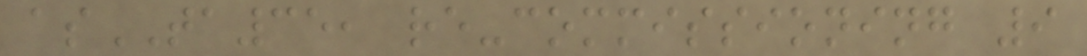asTA35, re-commissioning 9
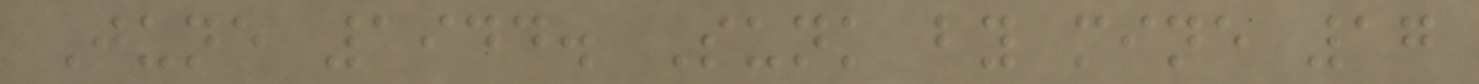June 1944. Sunk by mine 17
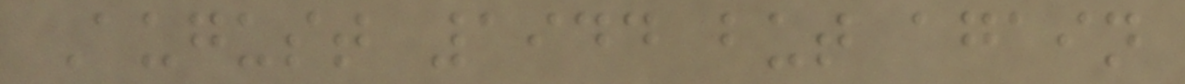August 1944 but again
